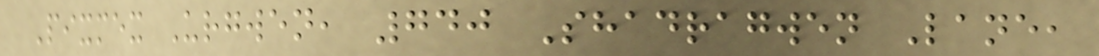Pixmex Urgwen, 740 Shadragwen Lane,
